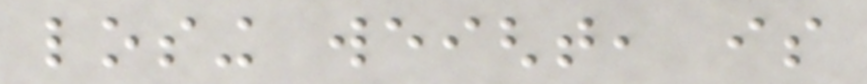losing weight, is
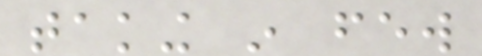taking in few
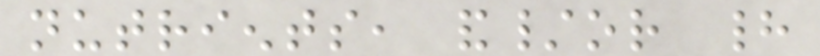nutrients, and/or had
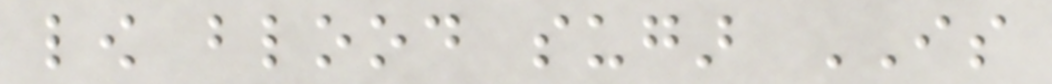low blood sugar IS
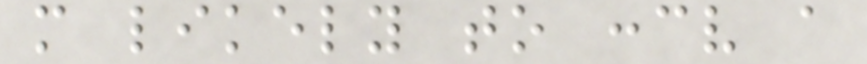more likely to conceive a
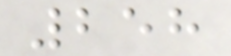258
